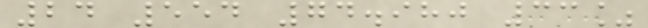24 554 74.980 33%
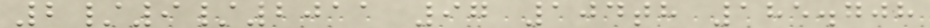2/9/2011 97 104th 185.708
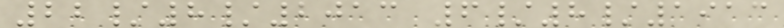22/8/2013 6/8/1913
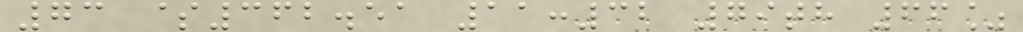73 $362.51 11:32 79th 66%
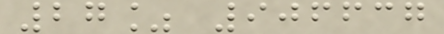27% 906637
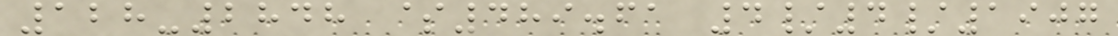128-2848 $489.61 4/4/1907
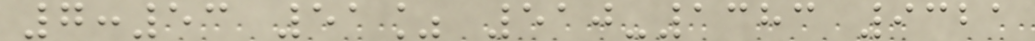7:53 51% 510-1383 9321
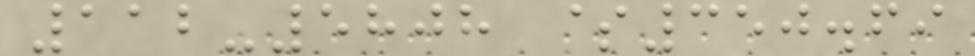112-5808 $350.69
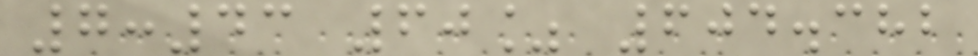7:43 60% 604.382
